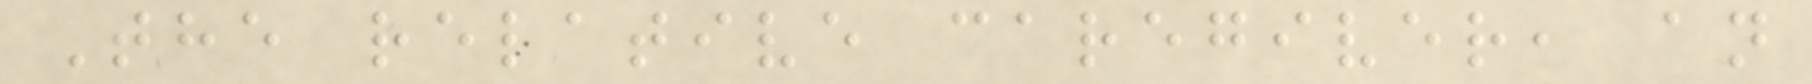The relative caregiver, an
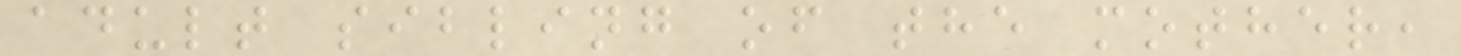adult sibling of the mother,
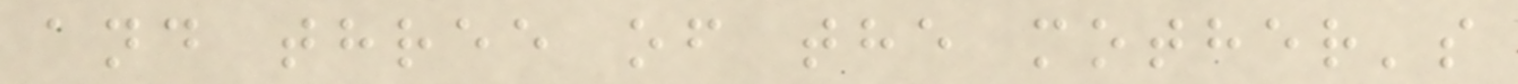and three of the mother's
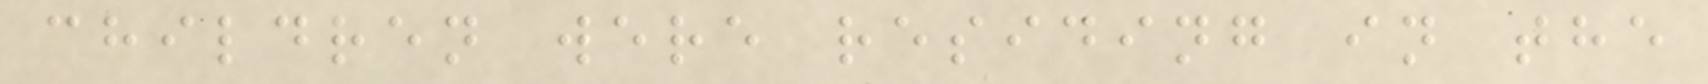children were residing in the
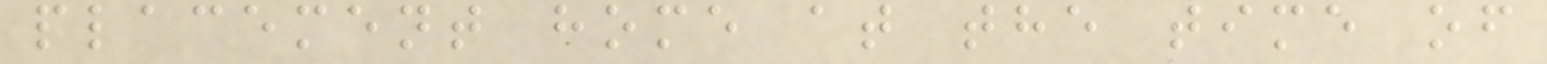placement home at the time of
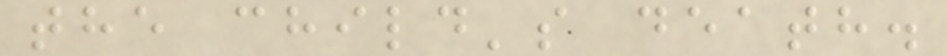the child's death.
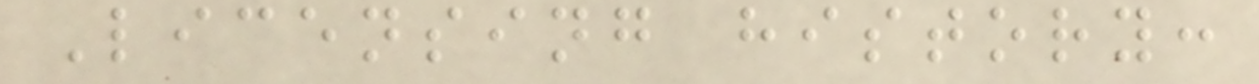Licensing history:
